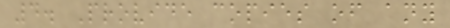4. Provide copies of any
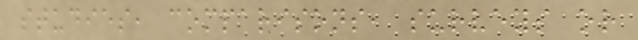studies, comparisons, surveys or
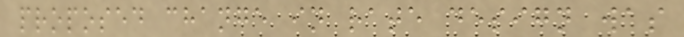proposed change in rate design was
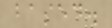based.
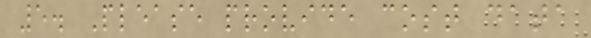5. Please provide cost data
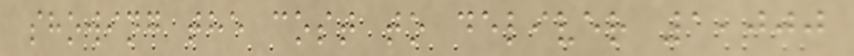showing the cost to deliver 1,000
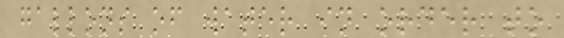gallons of water in order to
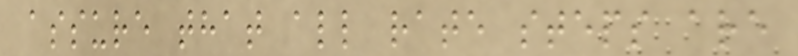assure that all rate steps are
